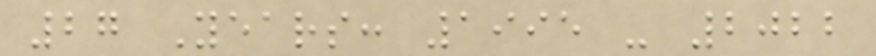27 Years: 1995 - 2022
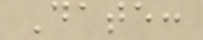Date:
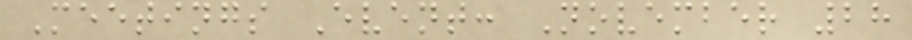Meetings Event: November 28
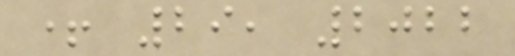+ 29, 2022
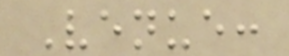Venue:
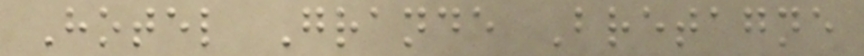Hotel Grande Bretagne
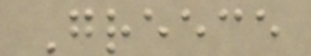Greece
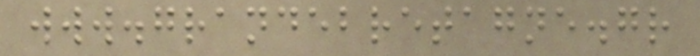www.grandebretagne.gr
